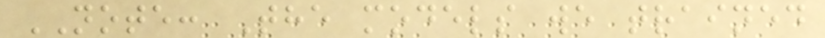NOTE: The models we trained
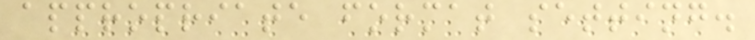appropriate format setting.
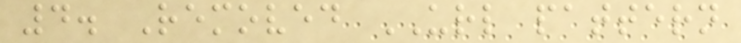4. Removed URL pattern
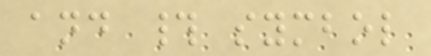and # symbol
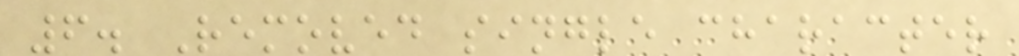6. Removed single character
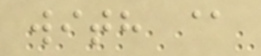with @
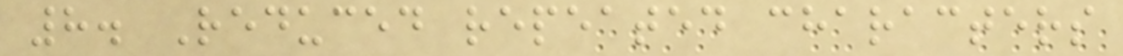8. Reduced repeated characters
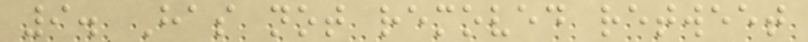9. Has not removed retweet
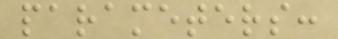parameters:
